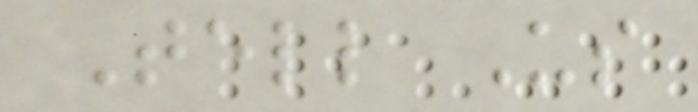Tell Us
